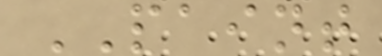PAINT
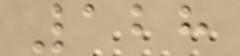128
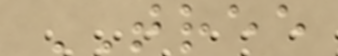TREE
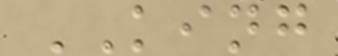KING
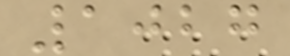1027
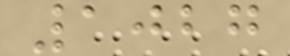1027
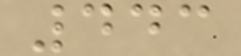443
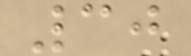30
